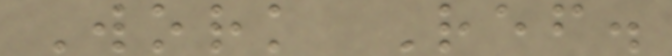Work Ref.
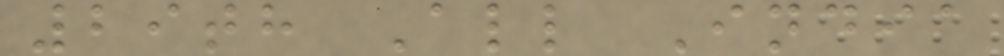29th All India
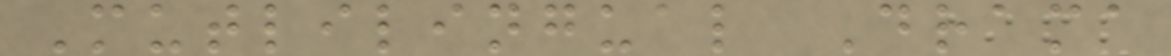Mutlilingual Drama
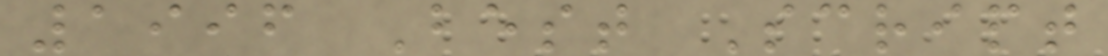1996 Best Script
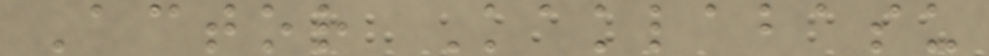Actor Kaklabasu
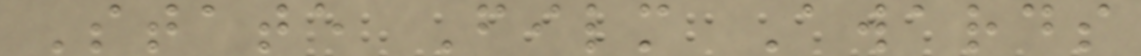State Film Awards
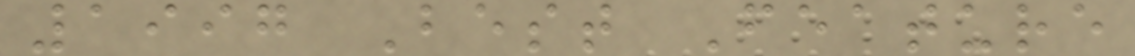1997 Best Feature
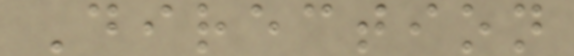Direction
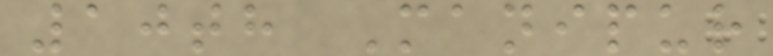10th Manipur
